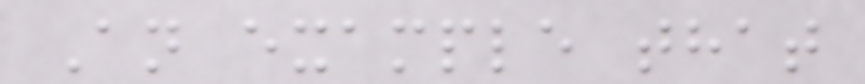An example that
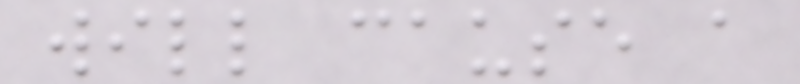will cause a
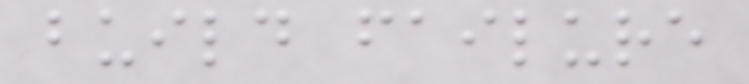build failure
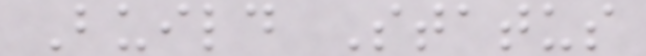Build Status
